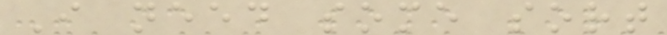I need some sort
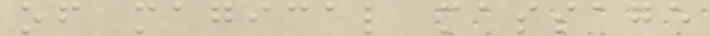of magical massage
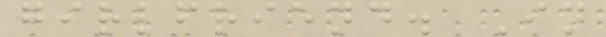girlfriend. In
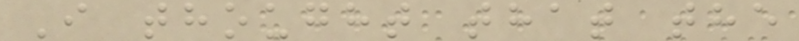I thought that the
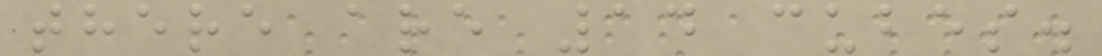there are 14 cubes.
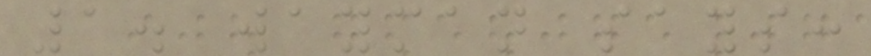1. wayman says:
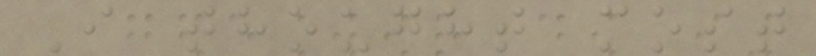I thought most
